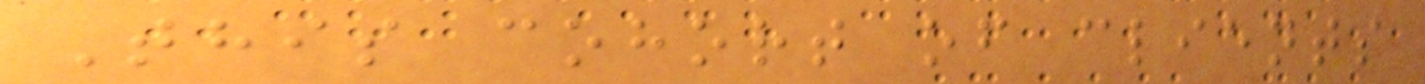This cohort of clients
